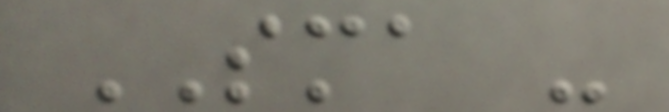SMA -
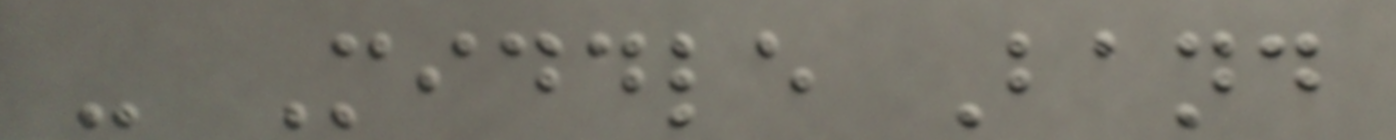- Middle Band
